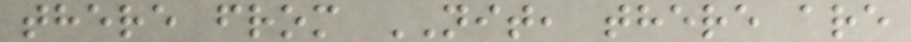there from NIT, there are
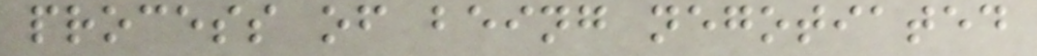process of being negotiated
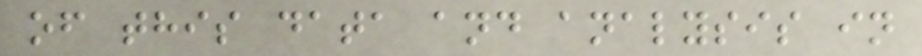of this data and analysis in
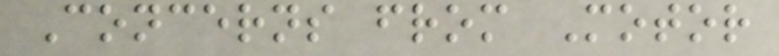Concerns from Motor
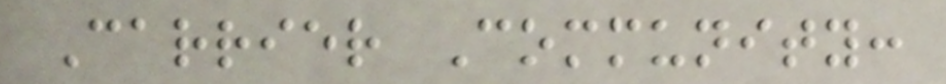Carrier Community:
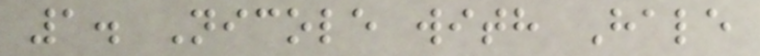1. Nicole with Hale
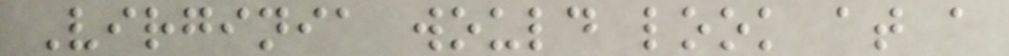Virginia would look at a
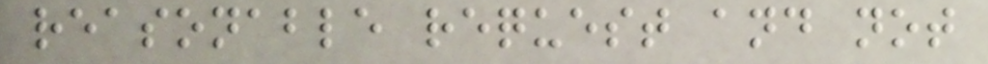reasonable request and not
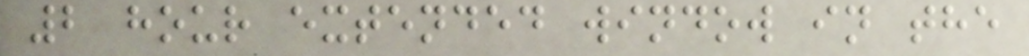2 hour extended window in the
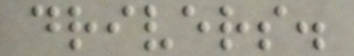drivers.
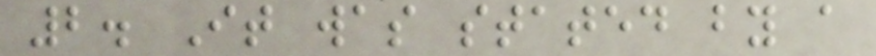2. It was stated by a
